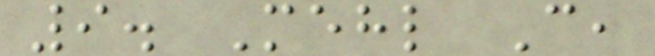9. Mehl C,
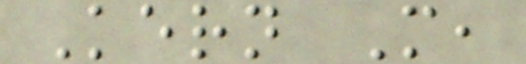Kern M,
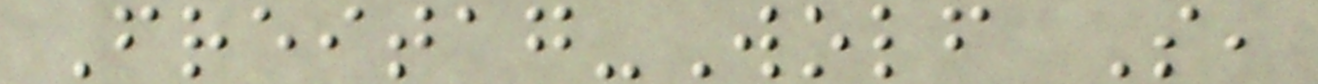Freitag-Wolf S,
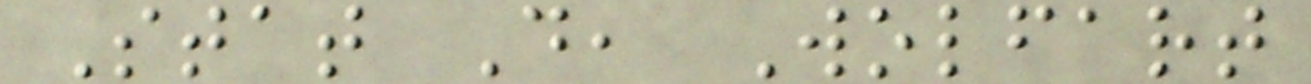Stat D, Wolfart
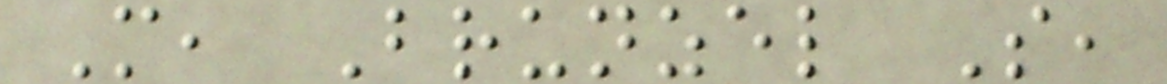M, Brunzel S,
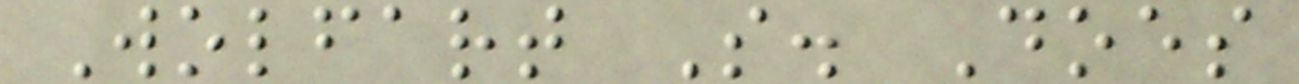Wolfart S. Does
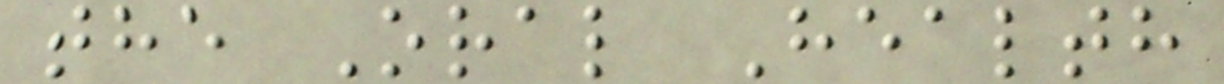the Oral Health
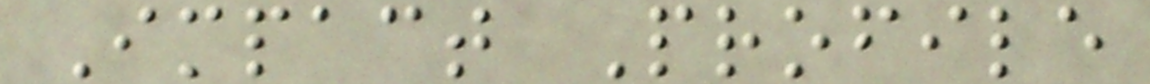Impact Profile
